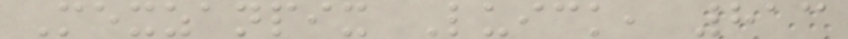Mexzanpix Luick, 813
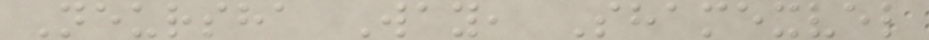Neursha Way, Shamexvel
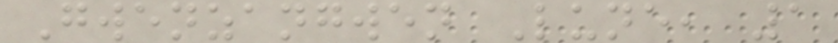Gwenzangwen Lune, 1
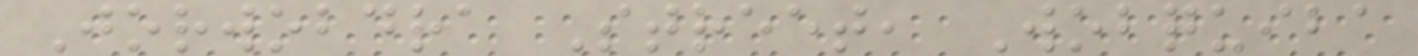Jorwobdra Street, Wobquiba
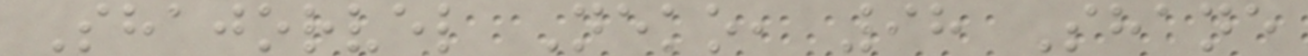Shajorvel Neko, 98 Shane
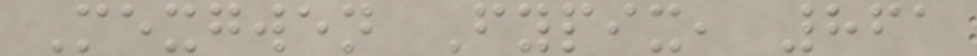Mexgwen Fypix, 861
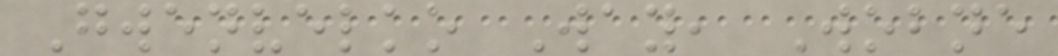Gwenvelko Way, Wobne
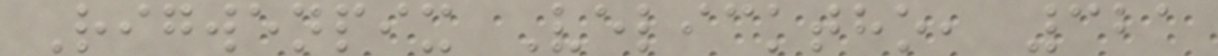Rigwenpix Velicktho, 321
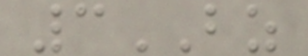3BZ
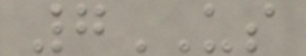7US
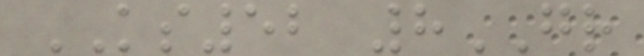KS52 8GR
